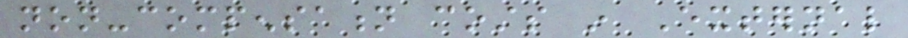non-compensation costs in External
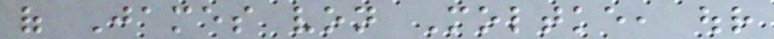of James von Moltke, our
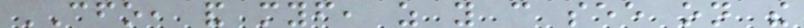CFO, and myself, as you can see on the
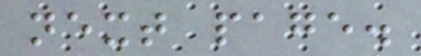next page.
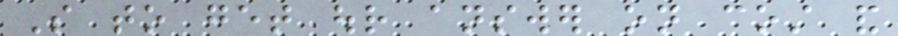So to get our answer on cost and
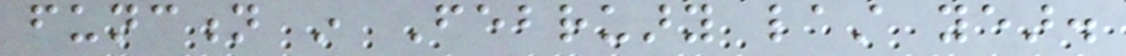function in February last year.
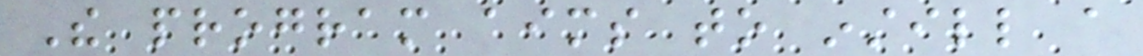The program aims to instill a
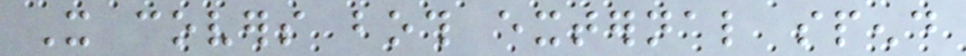It covers both external spend
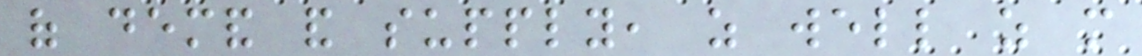of demand and supply, as well as more
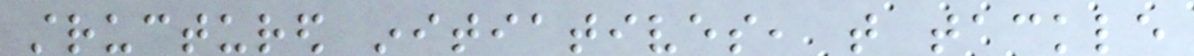structured initiatives, that tackle
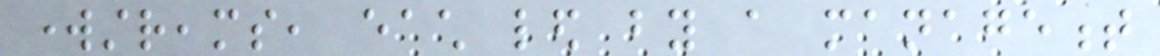workstreams, each led by a management
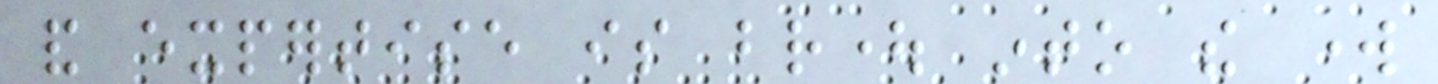and expertise is brought into the work
